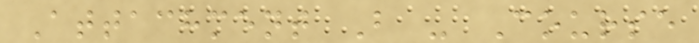Attachment B - Course
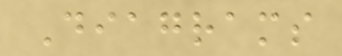Diagrams
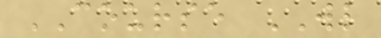COURSE WL
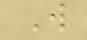W
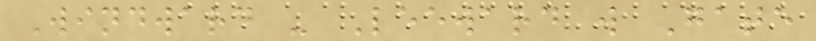Windward - Leeward w Gate
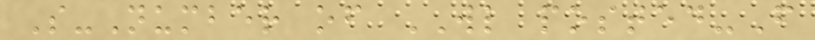S-Number of WL posted-F
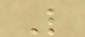L
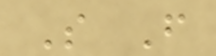S F
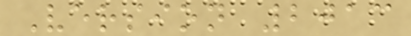Version 2013
